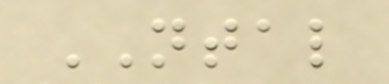NTAL
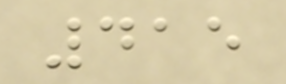415
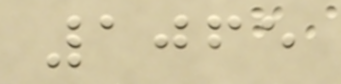1065
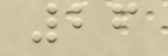26
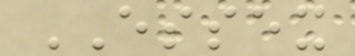ESSEX
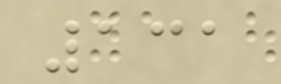131
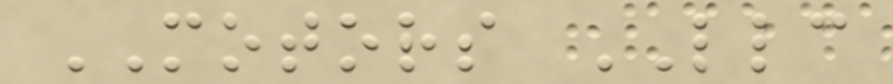MOTORS LLC
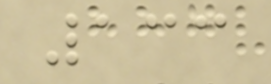133
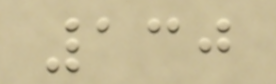130
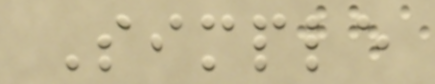Simple
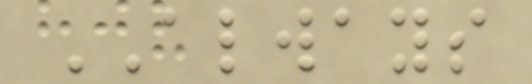ALWAYS
